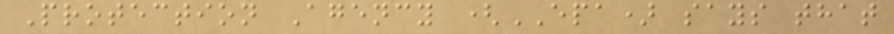Protection Agency (EPA) says that
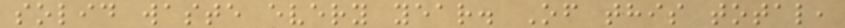solid waste every year. Of this total,
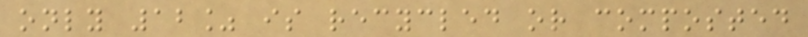only 12% is recycled or composted
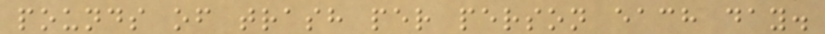pounds of trash per person each day.
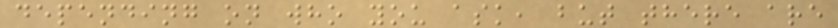depending on who you ask, but there are
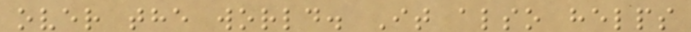over the world. It also helps
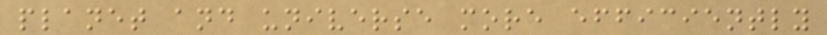planet and universe more efficiently
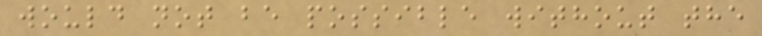would not be possible without the
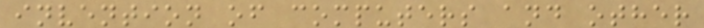invention of computers and other
